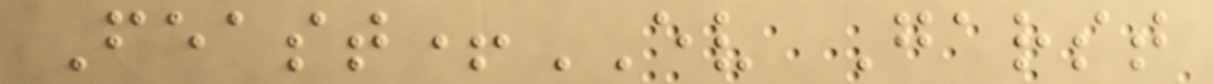Feast+EV Garst
